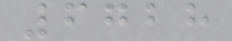6728
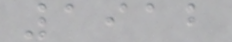1912
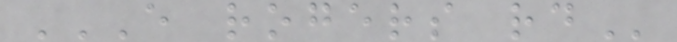E ROGERS RD
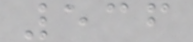536
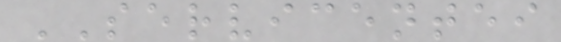SERVICENTEI
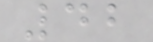42
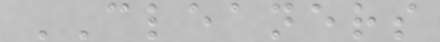CLEANERS
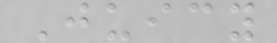Juicy
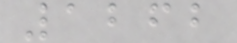1262
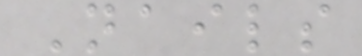Nails
